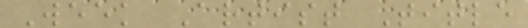Week Artist Title
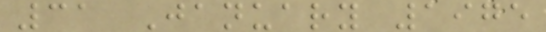31 January 1975
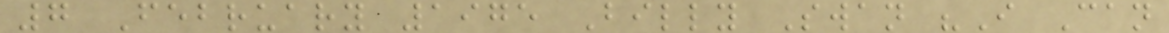7 February 1975 Billy Swan "I Can
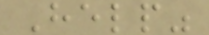Help"
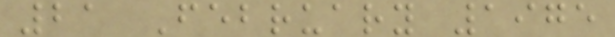21 February 1975
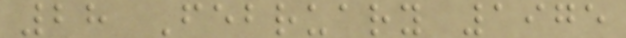28 February 1975
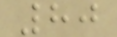80
